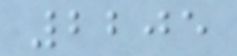2205
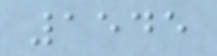1545
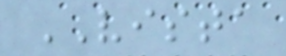VISTA
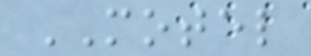MOTEL
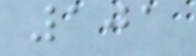101
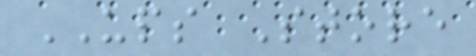UPS Store
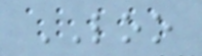LOO
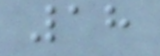18
